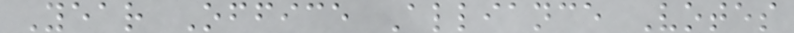Year Office Alliance Votes
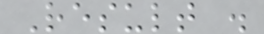Result .
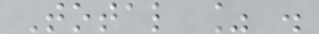Total % .
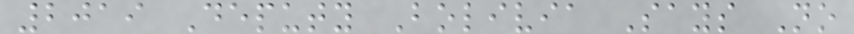2019 Deputy Bolivia Says No
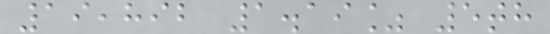19,892 1.19% 5th
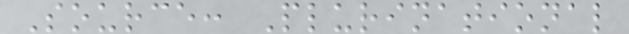Source: Plurinational
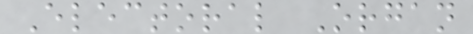Electoral Organ
